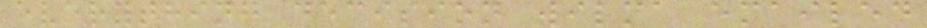everything decision wilma emailed
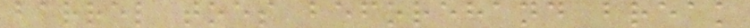barrel toes beforehand break
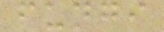fungi
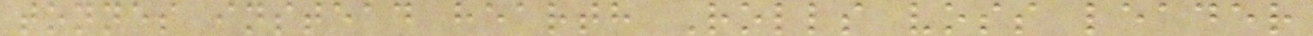tonnes instead hearth Rolls voss leader
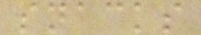snacks
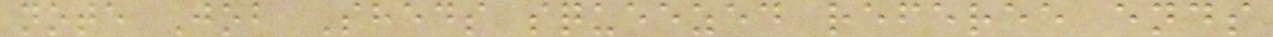note Job Sheds squeezed referee ends
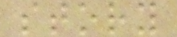story
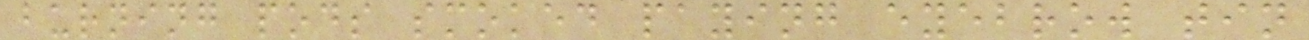burning pods smoked paying eyebrow tin
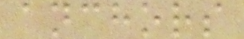anchors
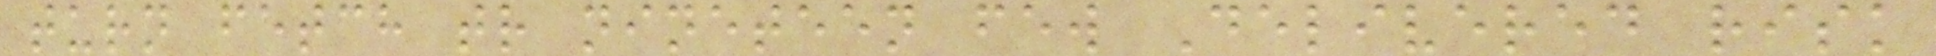turn fetch tr nineteen few Delivered risk
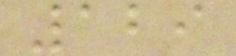129
